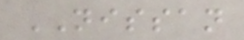NISSAN
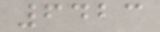6423
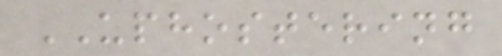UPHOSTERING
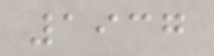1937
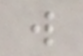w
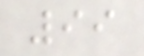99
